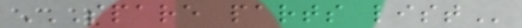SPARE PARTS LIST
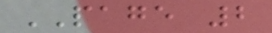PAGE 2
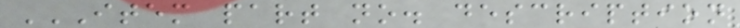ITEM PART NO. DESCRIPTION
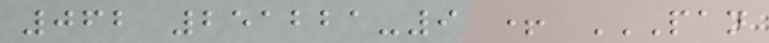062 251221-9 + PAN
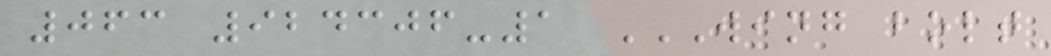063 924306-1 WING BOLT
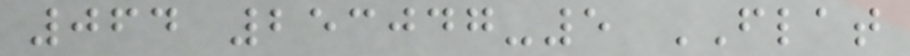064 253047-5 FLAT
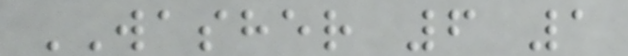WASHER 6 1
